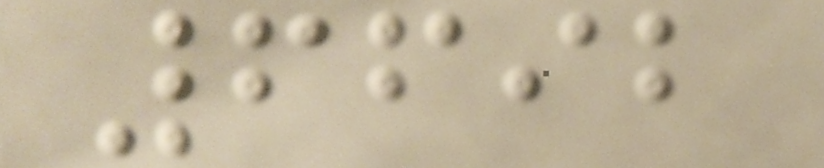6692
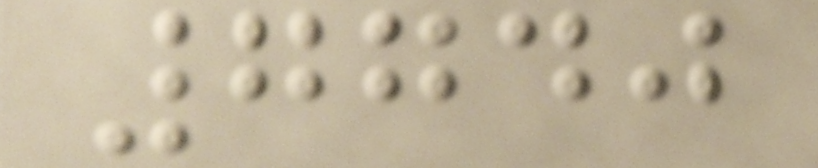7740
